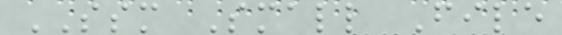SSM Small File
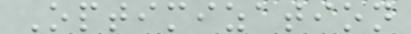Optimization
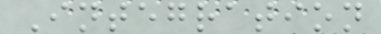Integration
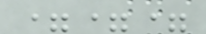===
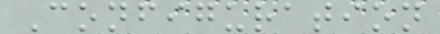Configuration
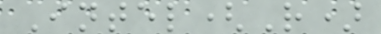Intel(R)
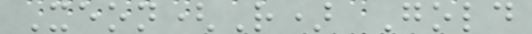Xeon(R) Gold
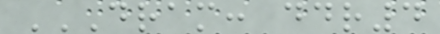DRAM: DDR4
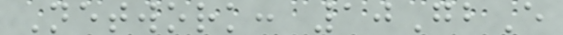Network: 10GbE
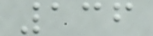136
